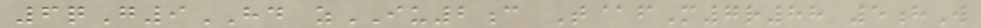6qG9HD zIU2c T@fM7r88 5hW
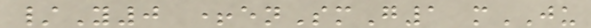/Y0 +enSmG1 mJU
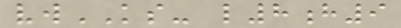vwKS- l8h9
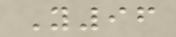Y96
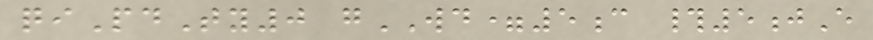qiPdTy0 gWD=5c #5jE
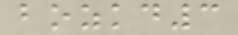bozkd3
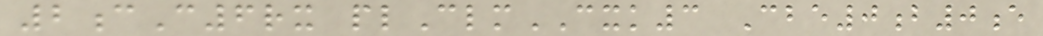2cC6rx plClmCXK3 Cbe0b0e
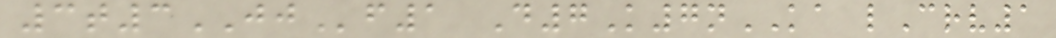3t3JJf1 D7K7nKA lCrv1
